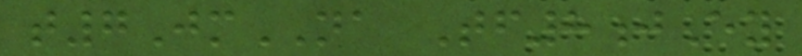t7JmNA Tf8jEy
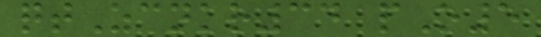qtZcnkr34 pO5
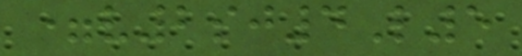=v2sj4L5
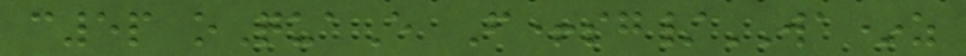c5p oQuaE F+sg/WA*z
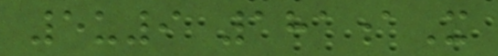5u9 181aX
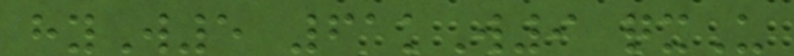hyW5 61kW9 qxU
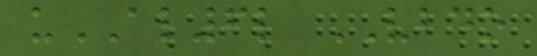uAL6l VBDO
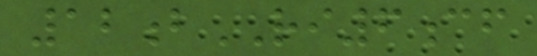12bRI6cf
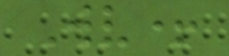Wv+
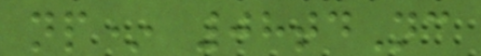np* 08tdNc
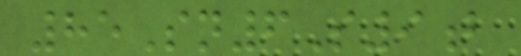85Sn6S9b
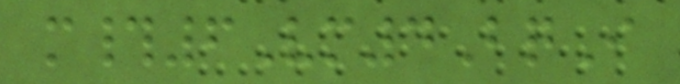m#6Vm4BqI
